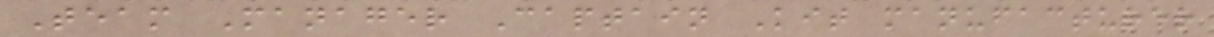Team Manager Captain Kit manufacturer
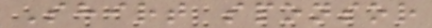Shirt sponsor
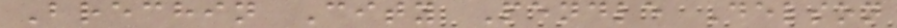Brechin City Pendle Delson
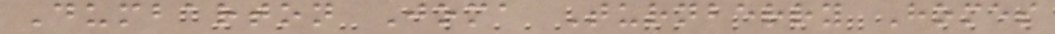Dumbarton Joma Turnberry Homes
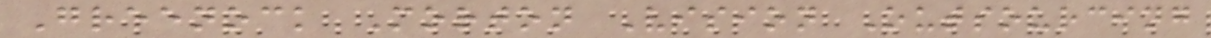Greenock Morton Vision Outsourcing
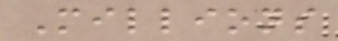Millions
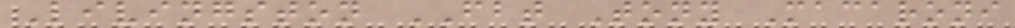Livingston FBT Tony Macaroni
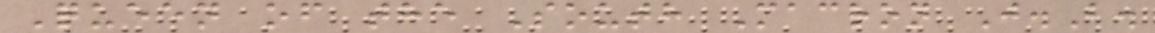Queen of the South Macron J.B.
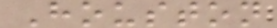Houston
